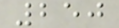250
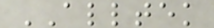ALLTEK
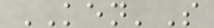KEN'S
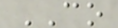CO
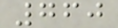760
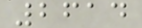2614
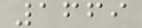1669
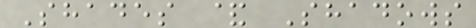Shades & Shadows
